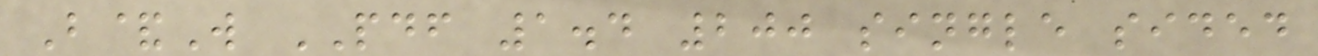B&W PDF 1.4 200 single sided
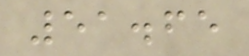51.65
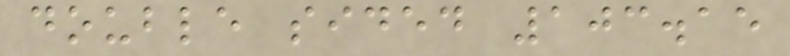double sided 103.15
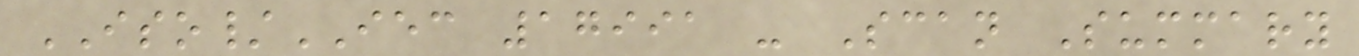ISO/IEC 17991 - Scan Summary
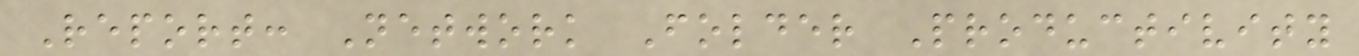Report: Network Folder Productivity
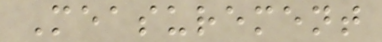Measurement
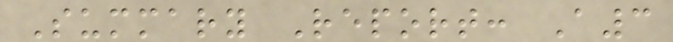Summary Report: A3
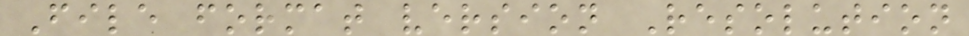File format version Resolution
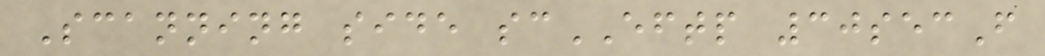Scanning side scEFTP 30secF
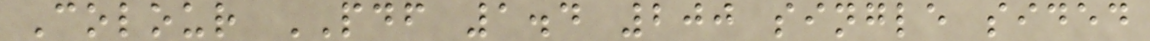Colour PDF 1.4 200 single sided
